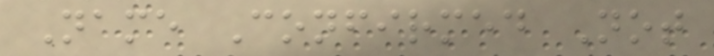Name Confirmed Not
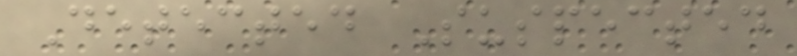Detected Suspected
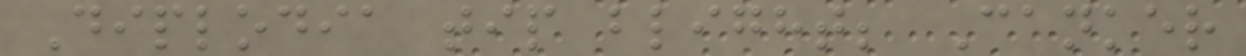Diplodia tip blight; Canker
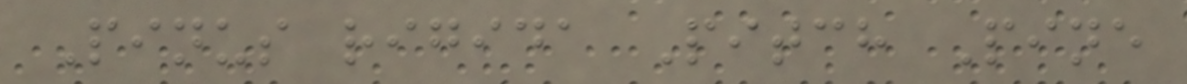Pinus rigida Pitch Pine
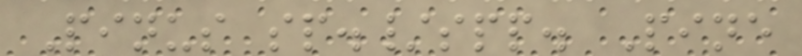Pinus sp./spp. Pine
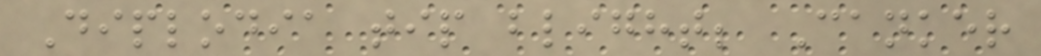Diplodia tip blight; Canker
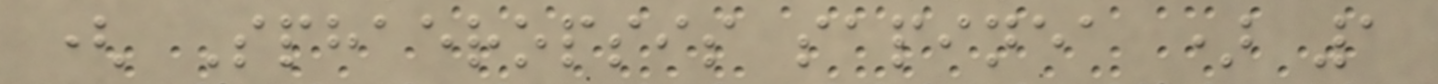( Sphaeropsis sapinea ) 1
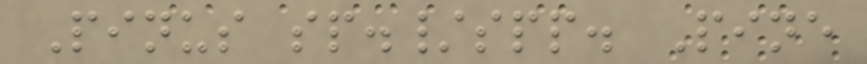Pinus sp./spp. Pine
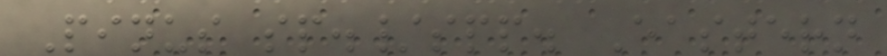Pinus sp./spp. Eastern
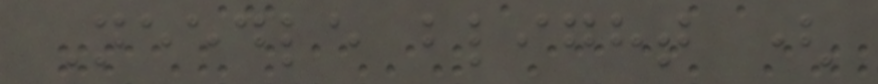Needle blight (
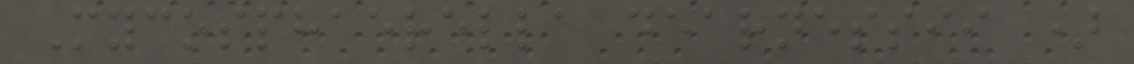Mycosphaerella dearnessii )
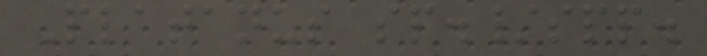Platanus sp./spp.
